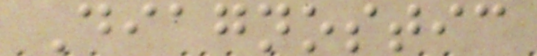Diagnostic
